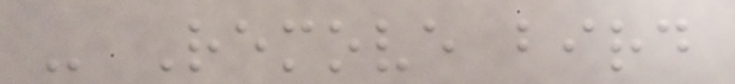- Remove bird
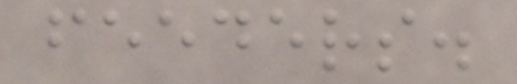feeders.
